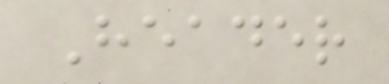Header
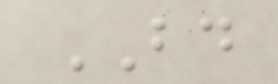BD
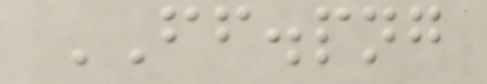FF.png
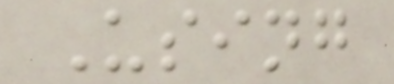Using
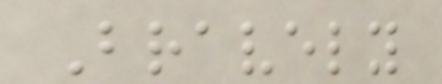Bravely
